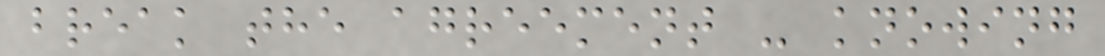break the agreement - knowing
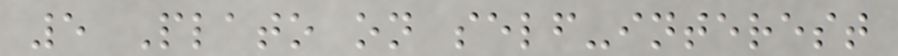5 Plato on self-interest
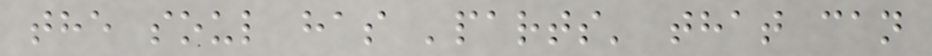the soul has 'parts' that can
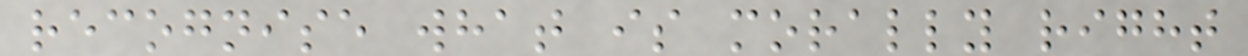recognise what is morally right
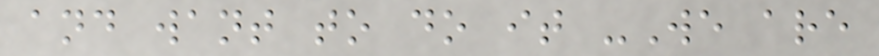and want to do it -We are
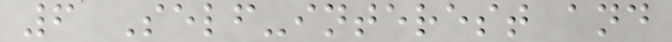6 Self-interest and
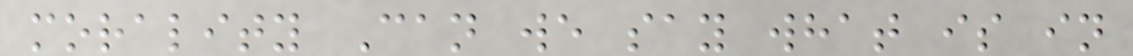morality Can we say what is in
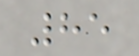85
